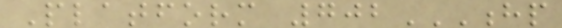Platform 702HP
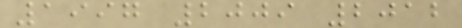1997 2009 2012
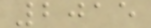2015
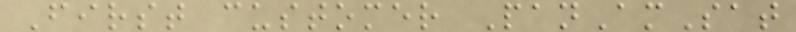First customer PanAmSat
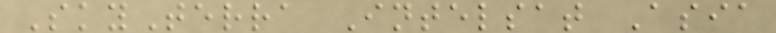SkyTerra Intelsat Asia
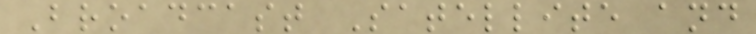Broadcast Satellite and
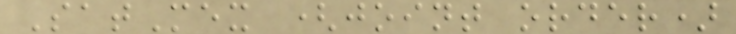SatMex (joint order)
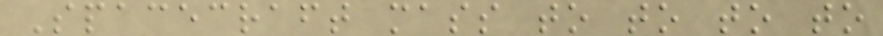Spacecraft mass to to to to
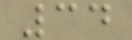34
